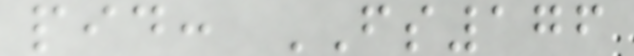pid: FS176
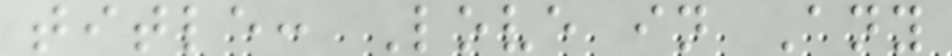title: Love in Any
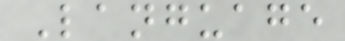Language
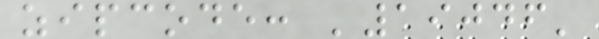zipcode: '19046'
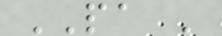PA '
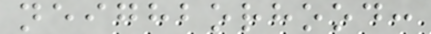neighborhood:
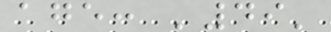age: '49'
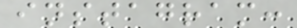instagram:
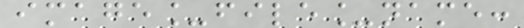image_file_name:
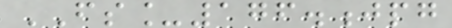FS_176.jpg
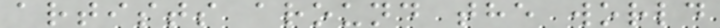artists around the world
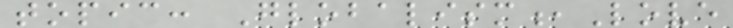topic: Globalism,Love
